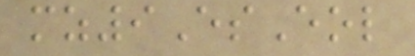mz9EsEol
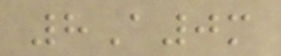8A0m
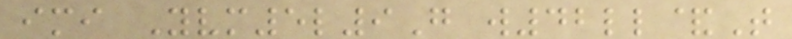imi Yvm5l9G w42ll&T
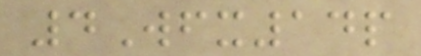4Wfx14p
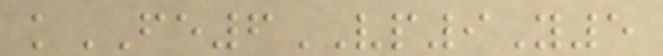kFE6VP9Y5
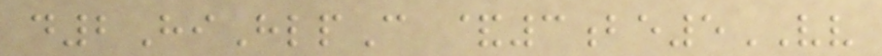d2HiHlpC &3be5VV
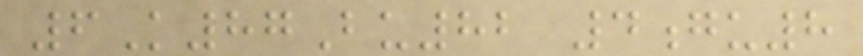6K87Bu82 4gu8
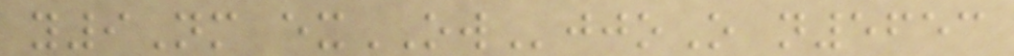y9Nm exOWjjoO n5653
